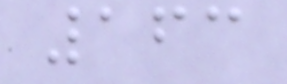163
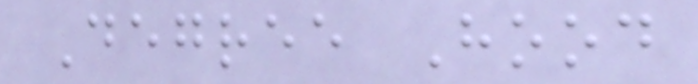Degree Hood
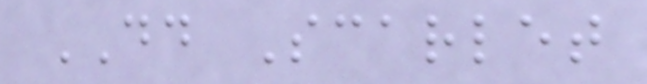DD Scarlet
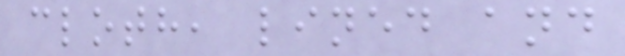cloth, lined and
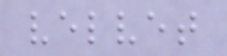velvet
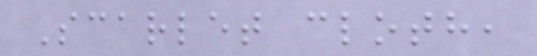Scarlet cloth,
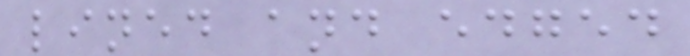lined and edged
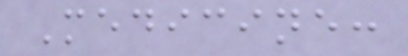Medicine:
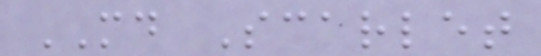MD Scarlet
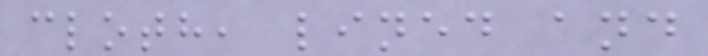cloth, lined and
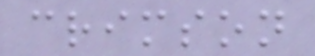crimson
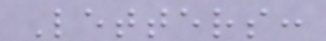Letters:
